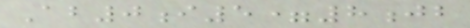Ab0i5=8jb
